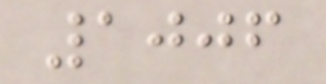1006
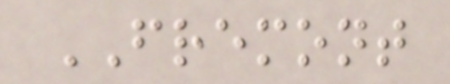FREMONT
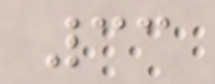33
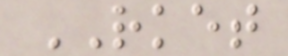RKET
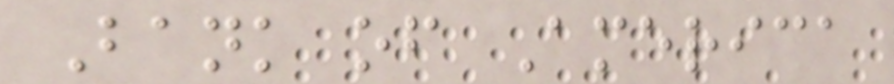Bank of America
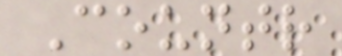Countr
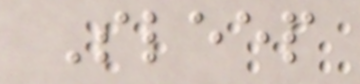Sleep
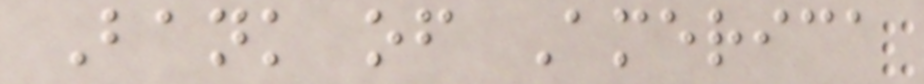Bank of America
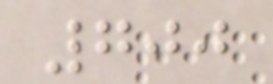700
